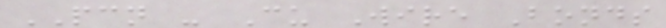PCN - Cu Wire Bonds
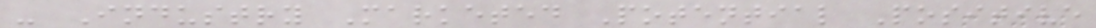- Industry Marketed Potential Positive
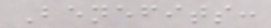Benefits:
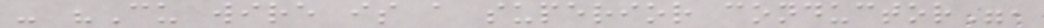- "Cu wire is a superior conductor",
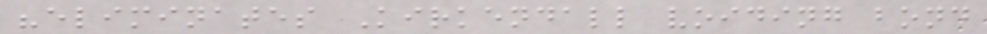"eliminates Kirkendall voiding bond
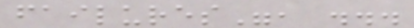failures", ...
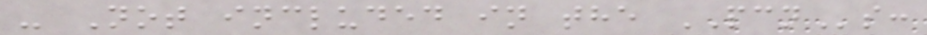- Not included in the PCNs:
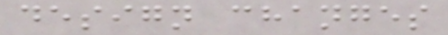design changes
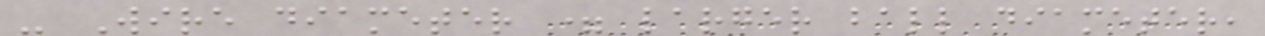- Wire diameter = larger ball diameter,
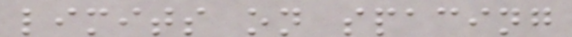limits on spacing
